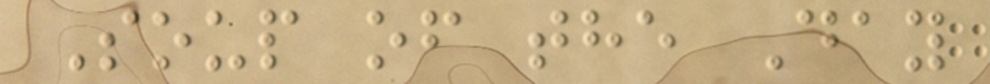Soup of the Day
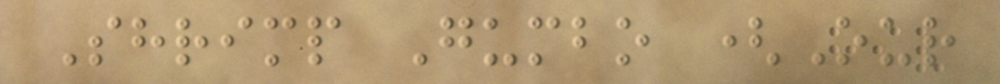Shrimp Gumbo (Our
